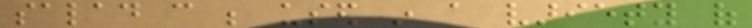salad can be used in a variety of
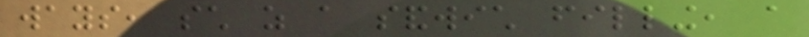ways, such as a sandwich filling, a
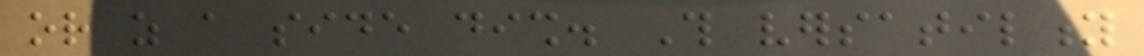or as a side dish. This versatility
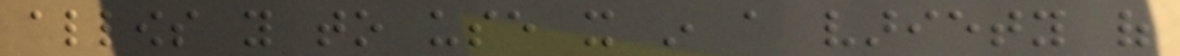allows you to use it in a variety of
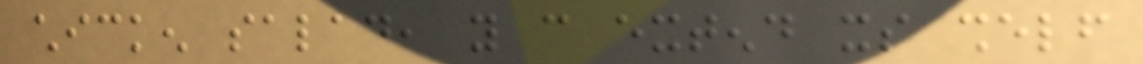chicken salad, you can extend its shelf
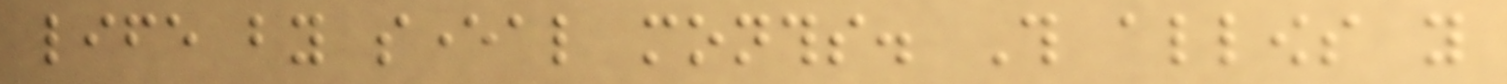life by several months. This allows you
